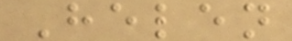Helen
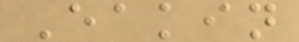Eakin
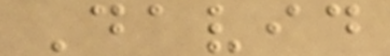David
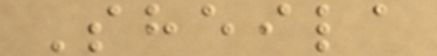Sheila
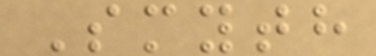Smyth
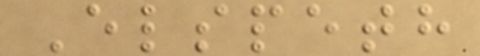Elspeth
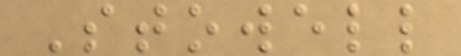Stowell
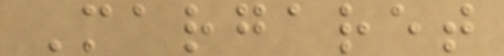Margaret
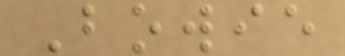Bowie
